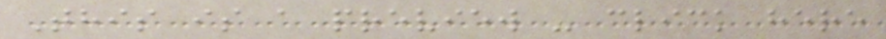This is a preview - click here
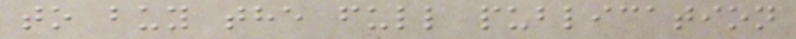to buy the full publication
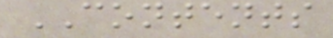CONTENTS
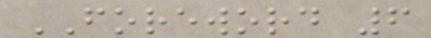FOREWORD 6
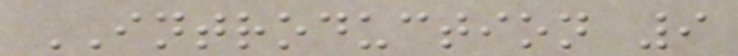INTRODUCTION 9
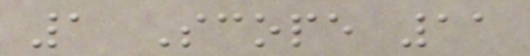1 Scope 11
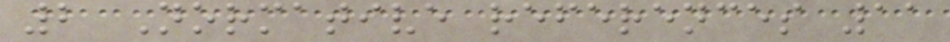2 Normative references 11
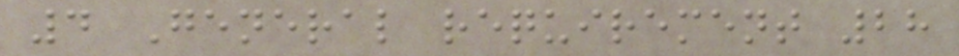4 General requirement 28
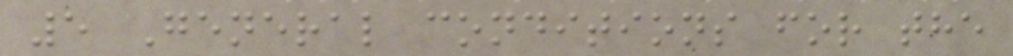5 General conditions for the
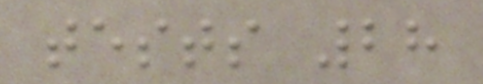tests 28
